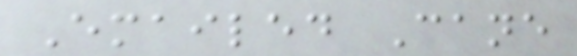Emailed Cane
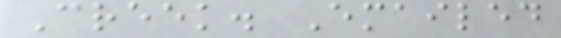Creek. Emailed
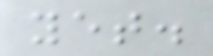yet.
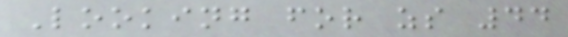Looking for zs 44
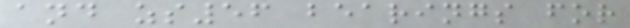and zs56 bearings for
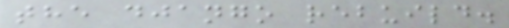the django rebuild.
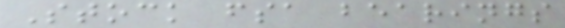Stock fsa bearings
